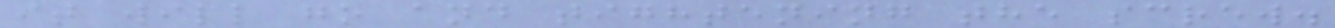it will go and tightening the screw.
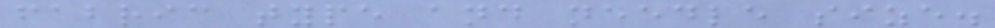fabric type and needle size.
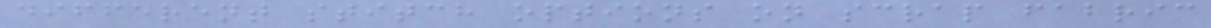different stitch options on scrap fabric
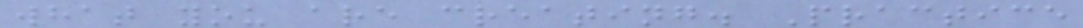what you are creating. Practice
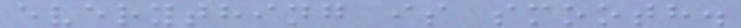everything is smooth.
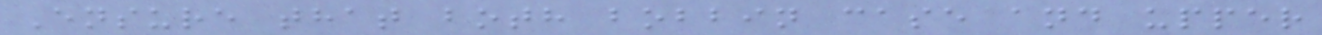Ensure that both bobbin case and upper
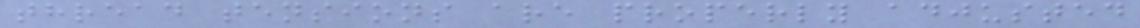thread tensions are properly adjusted
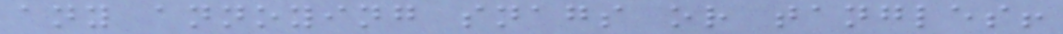any annoying snags or tangles!
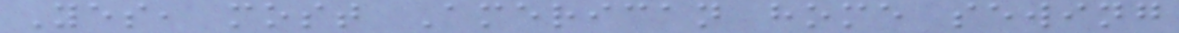Yes, most American home sewing
